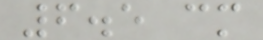6.5 cm
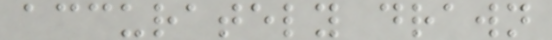accurately drawn
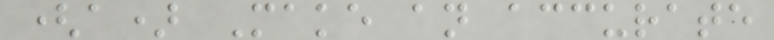(a) Make an accurate
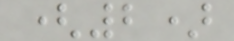(2)
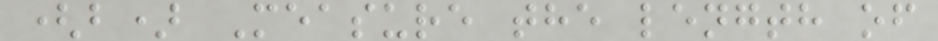(b) Measure the length of
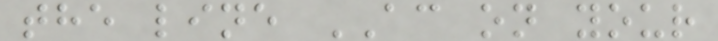the line AC on your
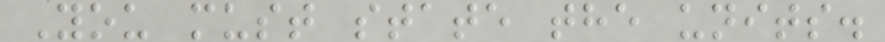You must state the units.
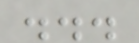...
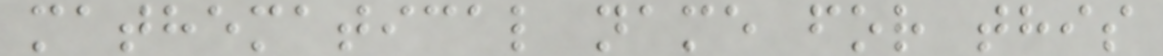mathematical name for this
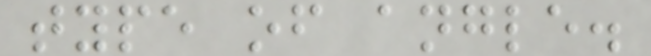type of angle.
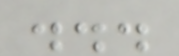...
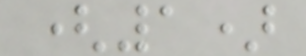(1)
